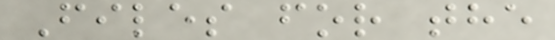Files for the
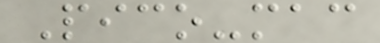Pico-mac
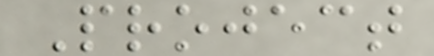Project
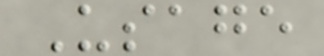Usage
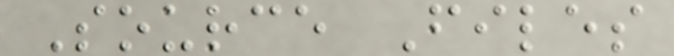Source Files
